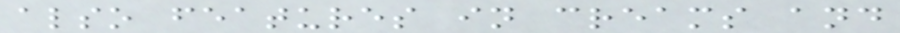also features in creams and
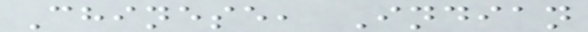Chinese, Indian
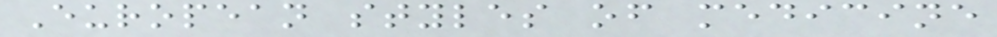European styles of medicine
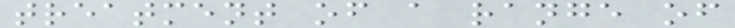treatment of a range of
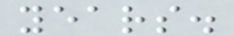years.
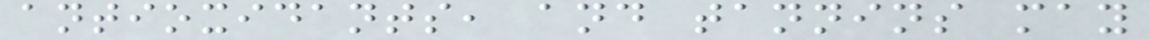antioxidants, and tannins may
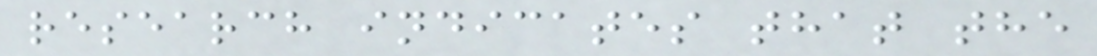research indicates that the
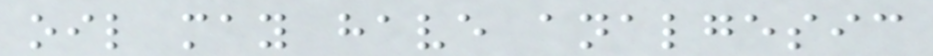oil may have analgesic
